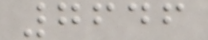7646
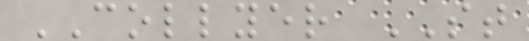COLLYER ST
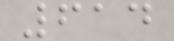614
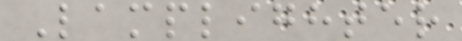Lamplighter
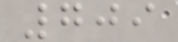709
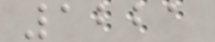1221
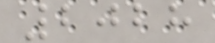2028
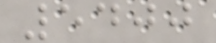5400
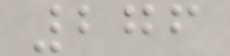276
